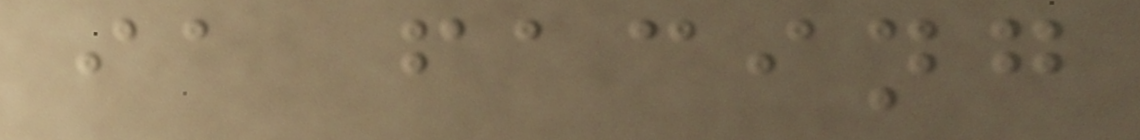ia facing
